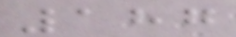187
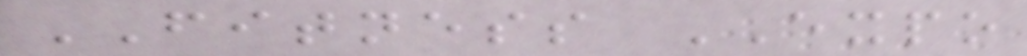FITNESS EXPO
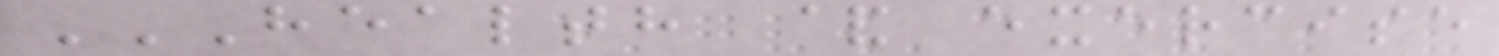HEALTH & EXERCISE
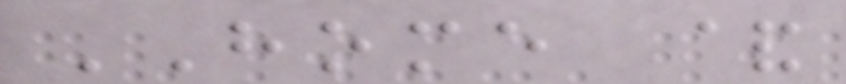HOME &
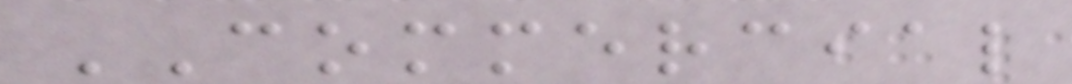COMMERCIAL
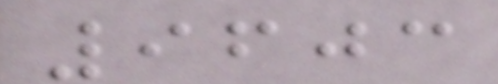9603
